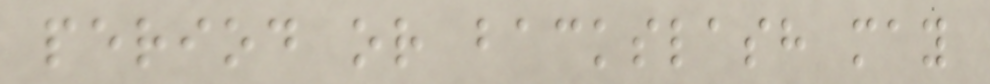period or backslash may
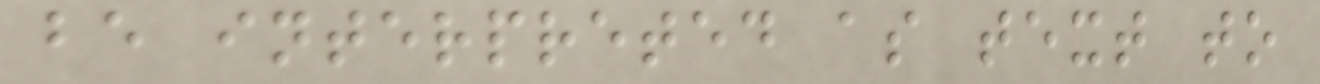be interpreted as text to
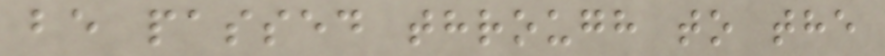be passed through to the
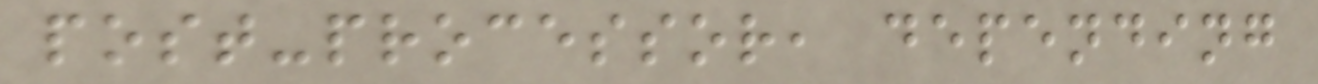post-processor, depending
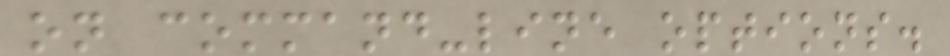on command-line options.
